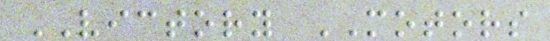VICTORY MOTORS
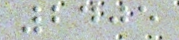2405
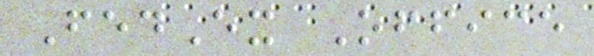FedEx Office
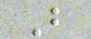B
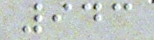943
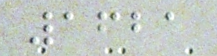1621
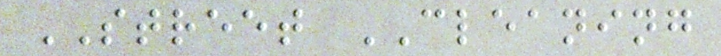STREET CLEANING
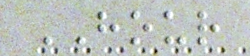HOUR
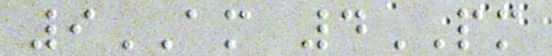9AM 4PM
